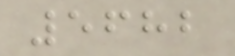5682
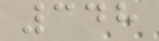348
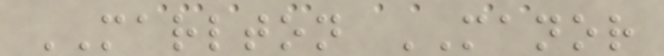MARLTON MANOR
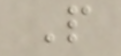P
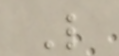L
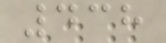438
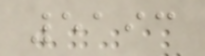5193
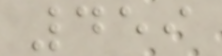459
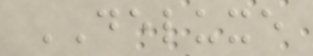DELUXE
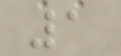1
